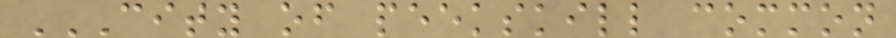CITY OF PEEKSKILL COMMON
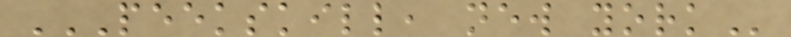PEEKSKILL, NEW YORK
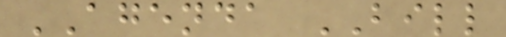AGENDA BILL
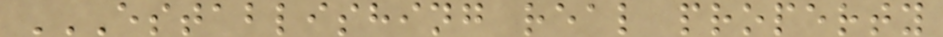ESTABLISHING REAL PROPERTY
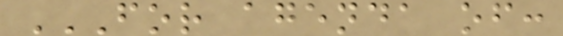FOR AGENDA OF:
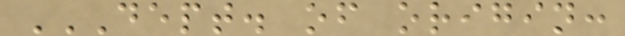DEPT. OF ORIGIN:
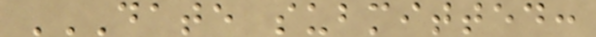DATE SUBMITTED:
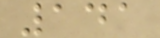141
